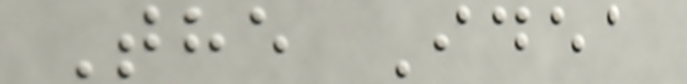The Idea
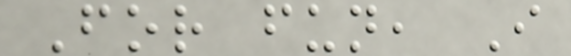For fun, I
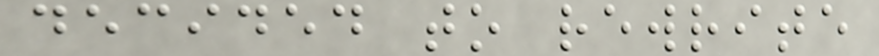decided to rewrite
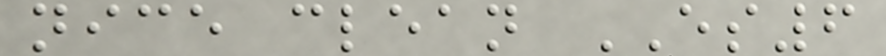nice clean ES6
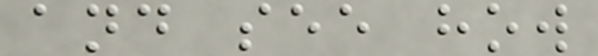and see how
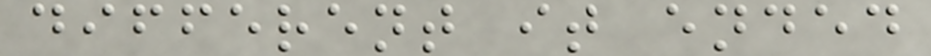different it ended
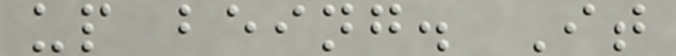up being. It
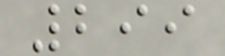299
